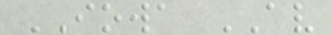IOWA AV
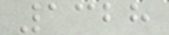1328
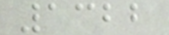1322
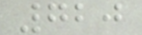720
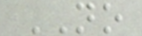NO
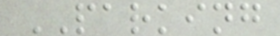PARKING
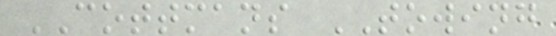COTTMANS TOWING
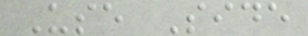Use Side
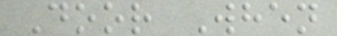Door When
